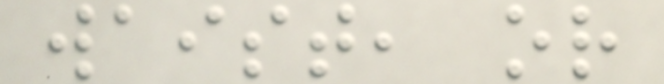waist, or
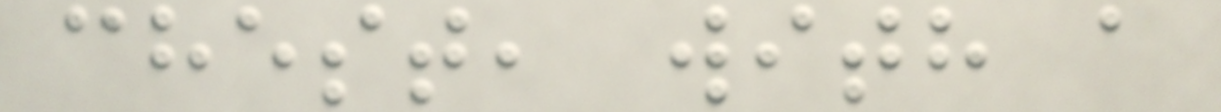chest, with a
